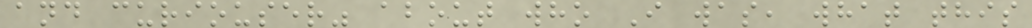and curiouser" about who I was, what this
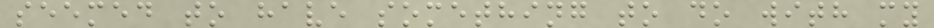seemed to have something to do with my
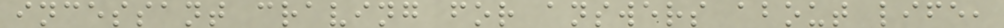incessant craving for answers about life,
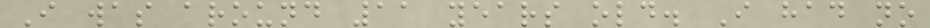I was around 11 years old. I had no
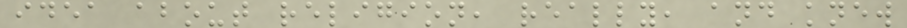idea about religion, really, and knew
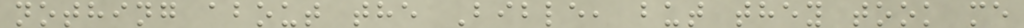nothing about the Bible, but they took me
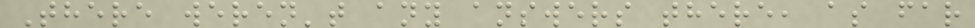There weren't any answers there, as far
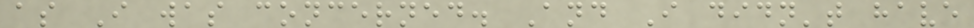as I was concerned. And I didn't have
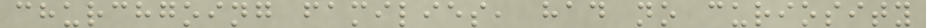churchgoing families, had no curiosity
